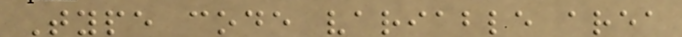Type code variable area
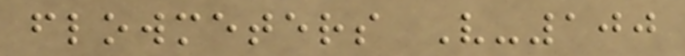flowmeters V-100
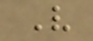V
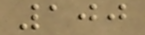100
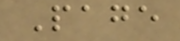Page
